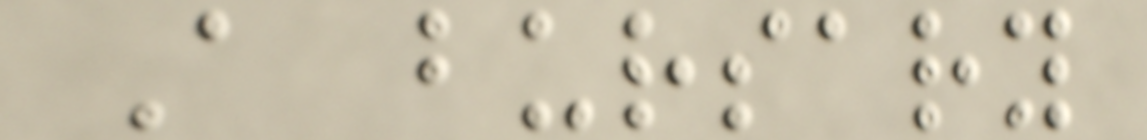A bursary
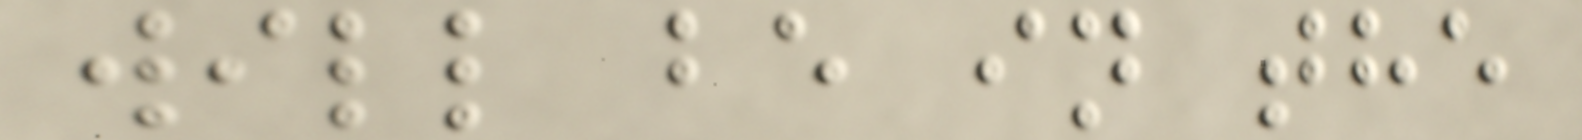will be in the
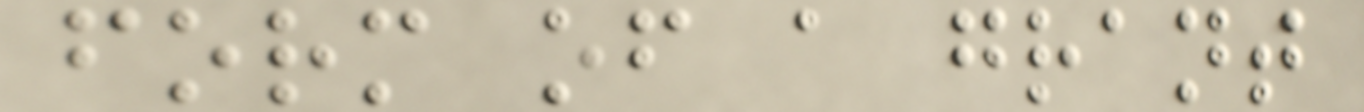form of a grant
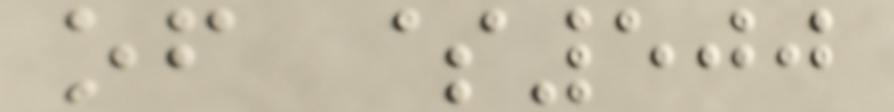of $500
